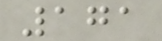171
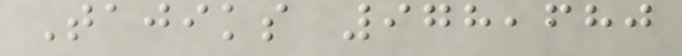Tajiks 978,680
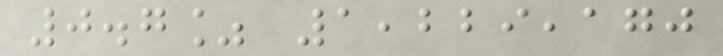0.7% 1,229,170
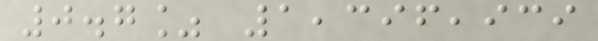0.7% 1,396,939
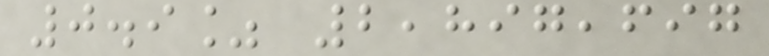0.9% 2,897,697
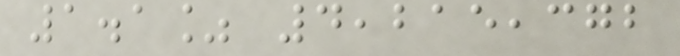1.1% 4,215,372
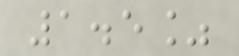1.5%
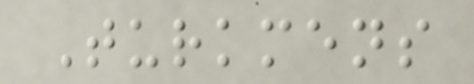Turkmens
